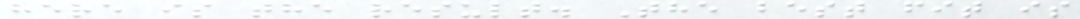here is the result. The best fit is
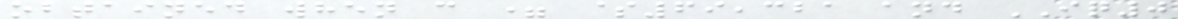obtained when c = $69,321 and IQ0
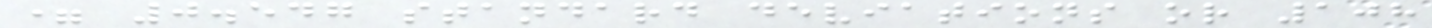= 0.547 standard deviations or 108
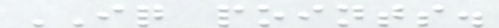IQ points.
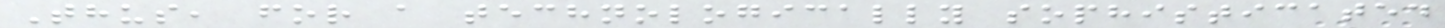Thus, for a technologically sophisticated
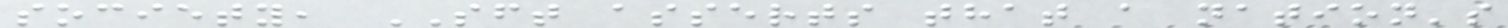society, SFT asserts that a nation's
